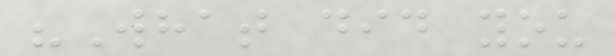"What did you
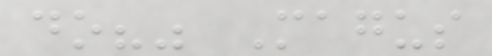do?" Magus
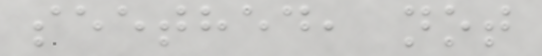seethed, not
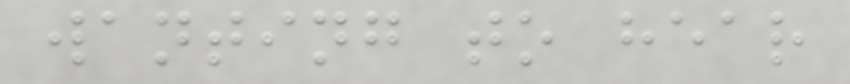wanting to hear
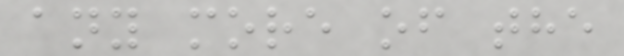any more of the
